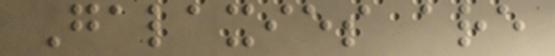Galaxies are
